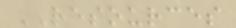RESOURCES
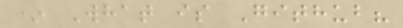* What is Github?
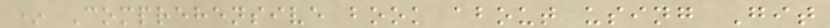* Comprehensive book about using Git
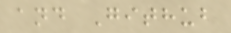and Github
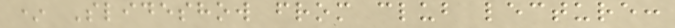* Slideshow from club lecture:
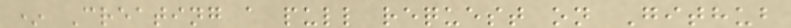* Creating a pull request on Github
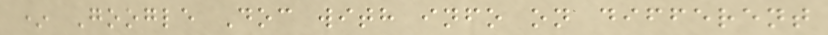* Google Doc with info on different
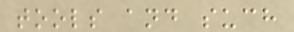tools and such
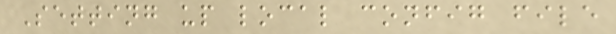Setting up local config file
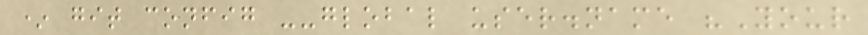* git config --global user.name "Your
